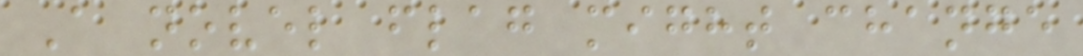A novel flag might change
